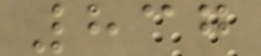837
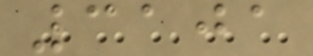3101
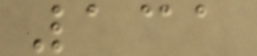131
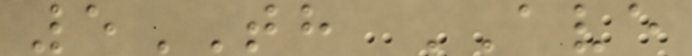5TH AVE
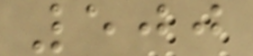500
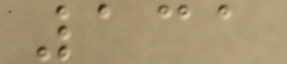131
